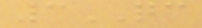3QC
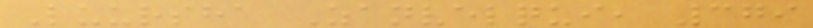Luursha Zanvelqui, 379
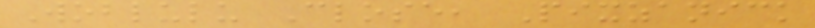Woblulu Close, Pixzanick
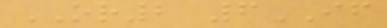OR2 6IF
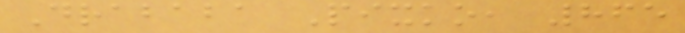Drababa Pixko, 865
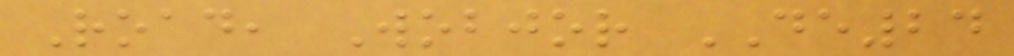Road, Wobjor DE24
